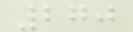270
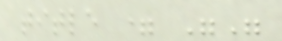title = ""
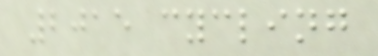2015 cycling
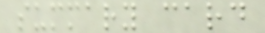summary card
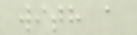with a
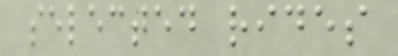selected rides
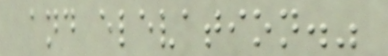and elevation."
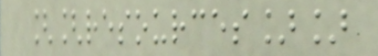[[resources]]
